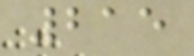215
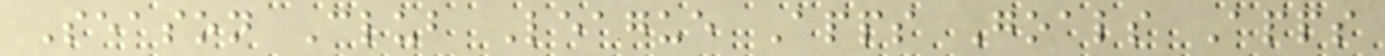Season Club League Apps Goals Apps
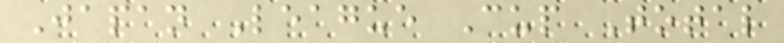Japan League Cup Total
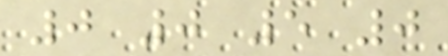0 0 5 0
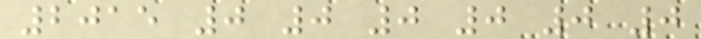2015 0 0 0 0 0 0
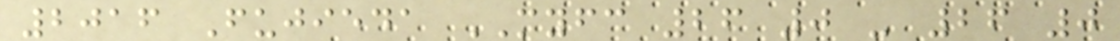2016 Fujieda MYFC 26 0 - 26 0
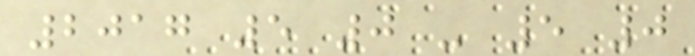2017 5 0 - 5 0
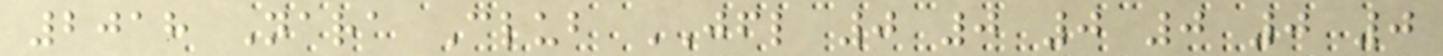2018 Nara Club JFL 0 0 0 0 0 0
